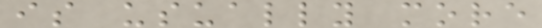is usually more
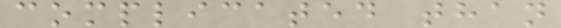complicated than
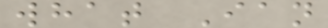what Ian
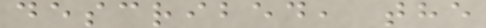described, the
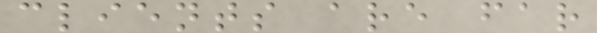clients are far
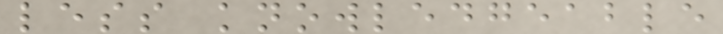less knowledgeable
